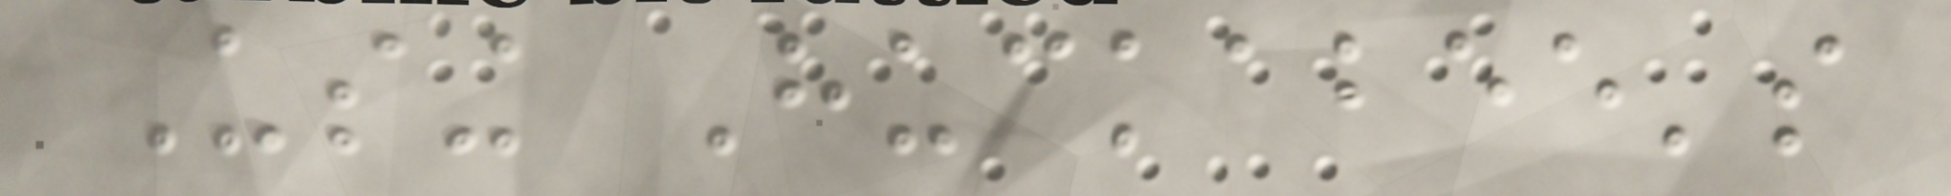Using Huckabee's
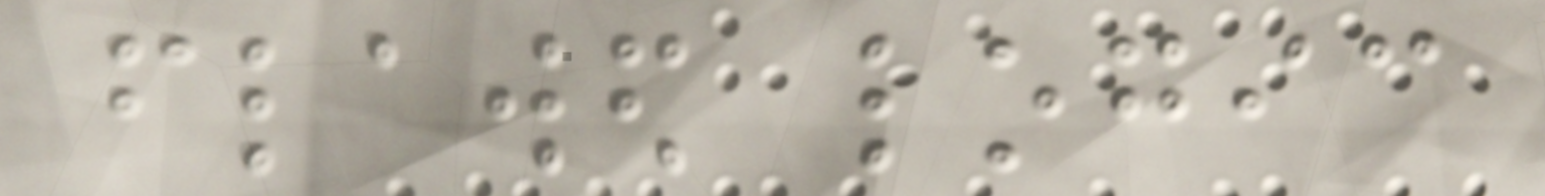flawed logic
